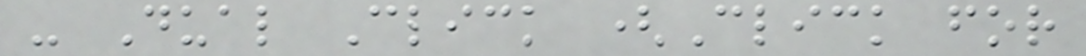- Dual Click (Click for
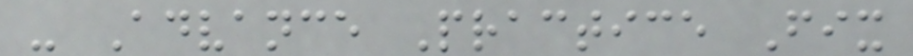- Advance Practice Fix
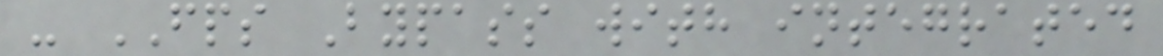- FPS Bypass with integrated
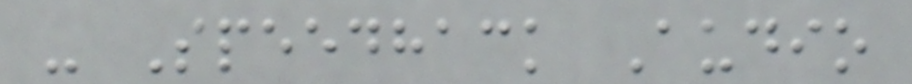- Speedhack Audio
